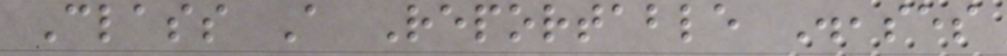Class A Reportable Diseases
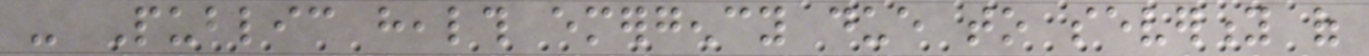- Public health emergency due to severity of
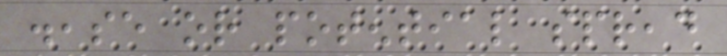disease or potential spread
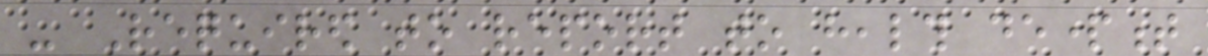- Required to report to health department
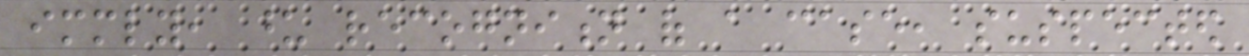immediately, upon recognition of a case, suspected
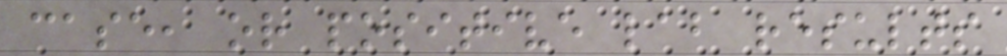case, or positive lab results
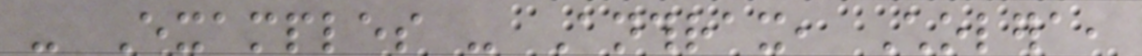- Examples - Anthrax, Cholera,
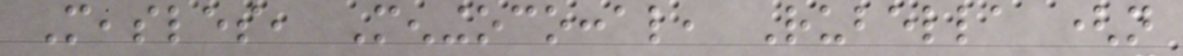Measles, Meningococcal, Rubella (not
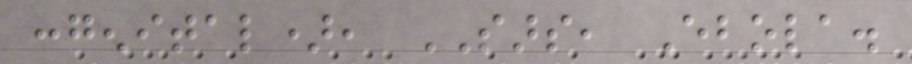congenital), SARS, Ebola.
